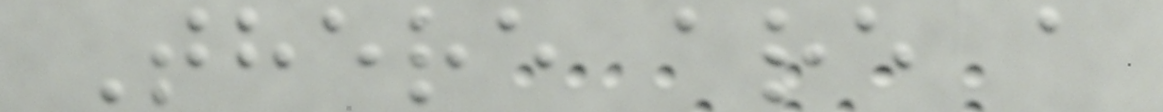There are a
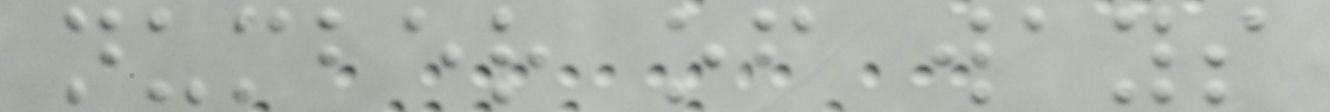number of ways
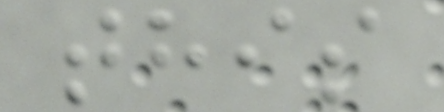this
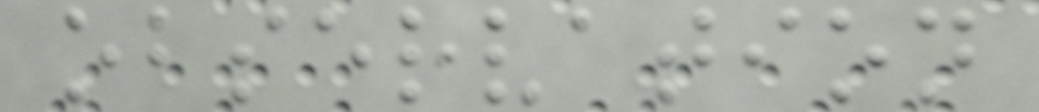observation
